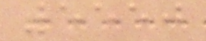5550
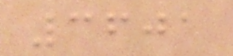3601
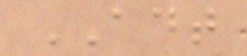ADT
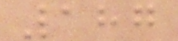187
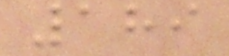189
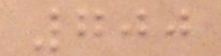700
